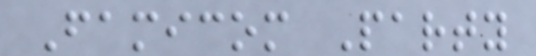Famicom Party
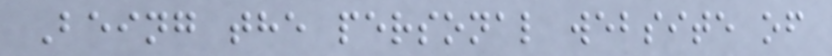Being the personal website of
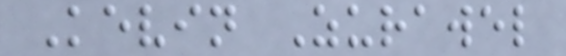Kevin Zurawel
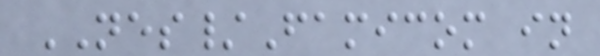NES/Famicom in
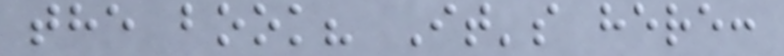the book? It's here:
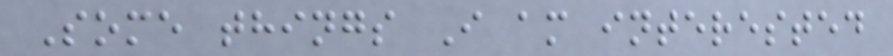Some things I am interested
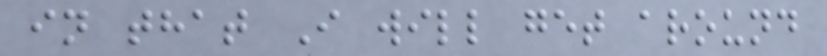in that I will get around
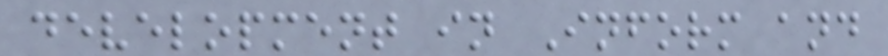development in Inform and
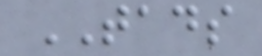TADS
